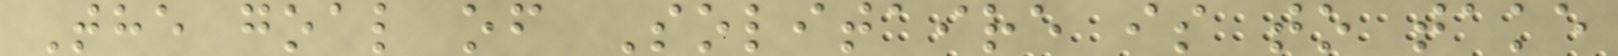The goal of Solitaire is to take
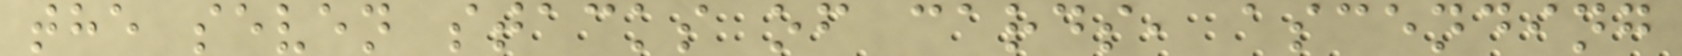the seven stacks of cards, ascending
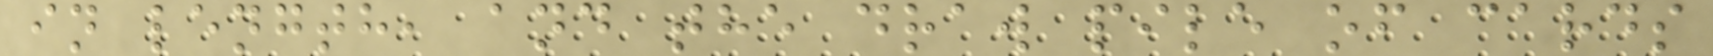in length, and the draw pile of cards
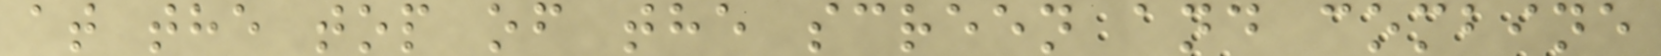at the top of the screen and combine
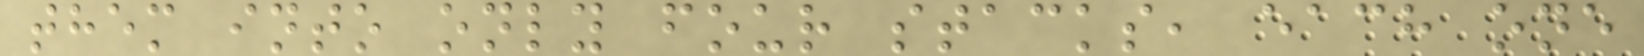them into only four stacks, each one
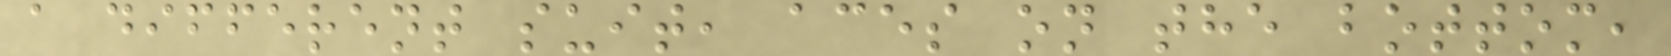a different suit, aces on the bottom,
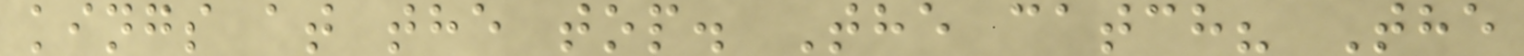kings at the top. The catch? The
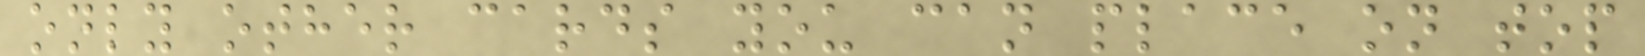only other cards you can place on top
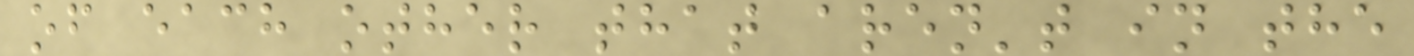of each other that aren't in the
